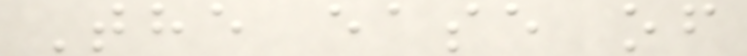The ease of
